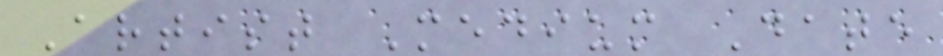Artist Medium Date
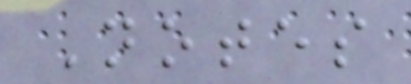Notes
